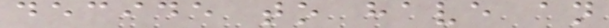decide to have an
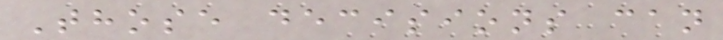Those decisions can
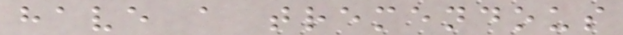have a tremendous
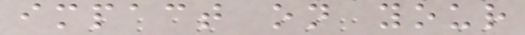impact on your
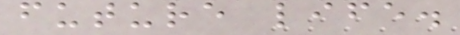future life.
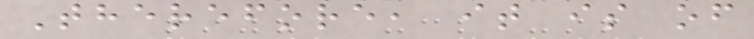Therefore, it is of
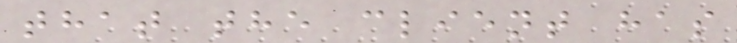that the client has
